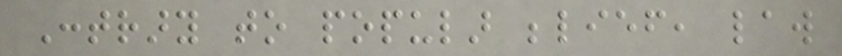Contrary to popular belief, law
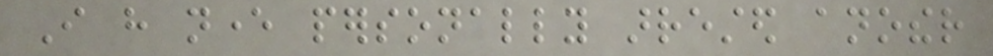I have never personally arrested another
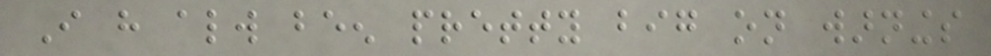I have always been pretty big on warnings
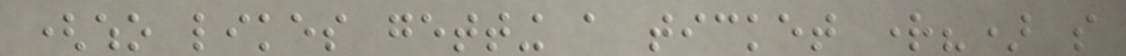(who likes getting a ticket right?) so
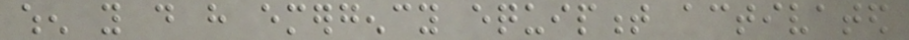when you do have emergency equipment activated
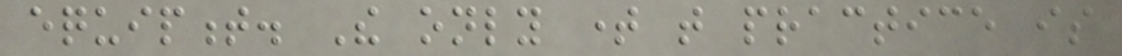equipment. The only time that practice is
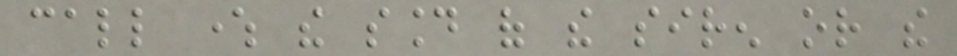call where the sound of the siren or the
